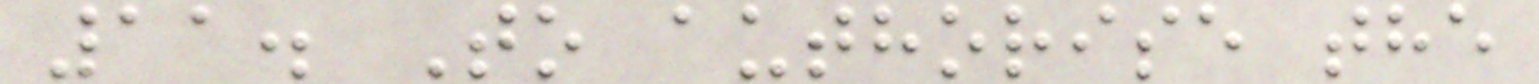11. To authorise the
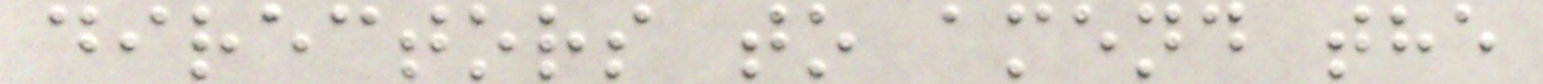directors to amend the
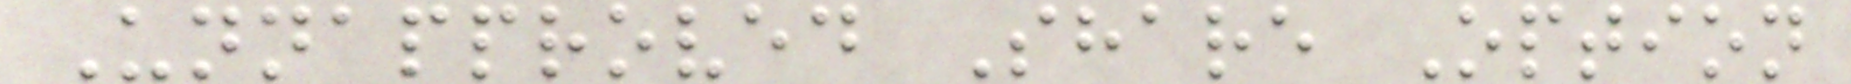Unnapproved Share Option
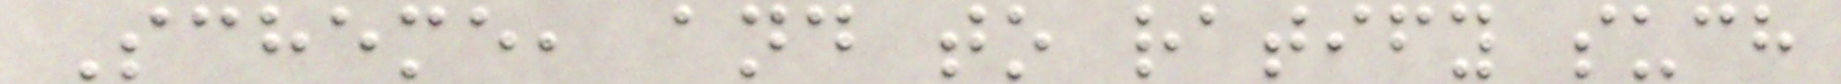Scheme, and to ratify such
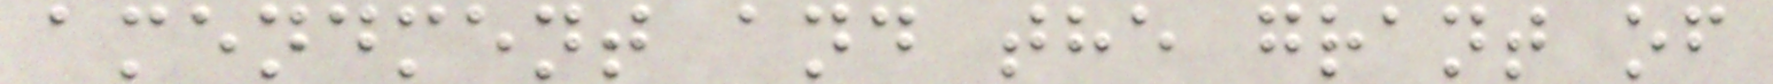amendment and the grant of
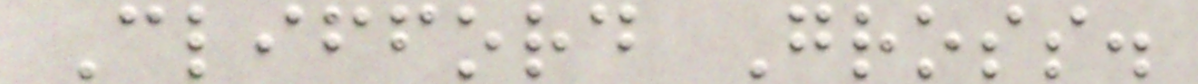Clifford Gross.
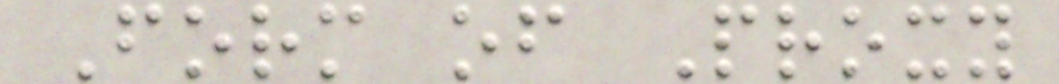Form of Proxy
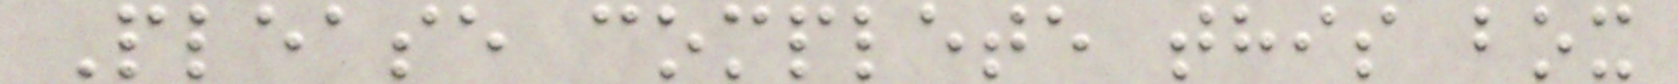Please complete this box
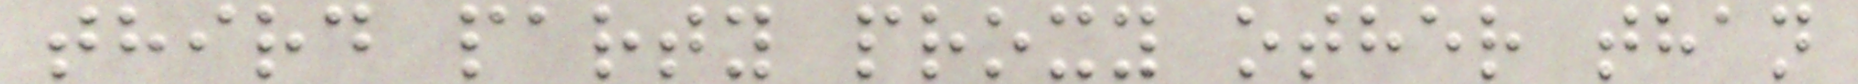third party proxy other than
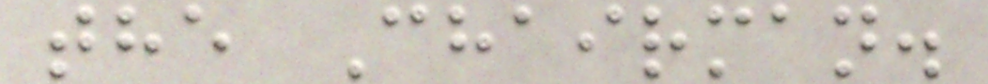the Chairman.
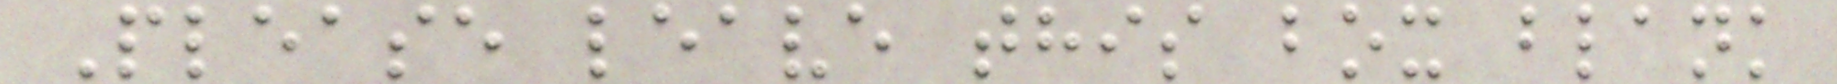Please leave this box blank
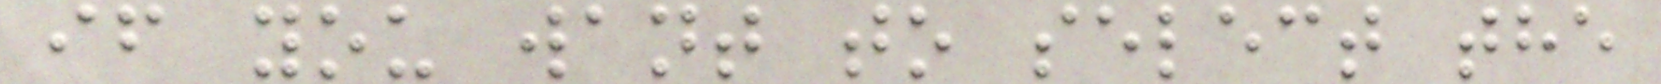if you want to select the
